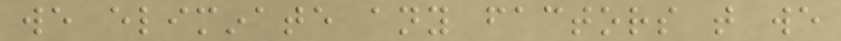we eliminate any factors that we
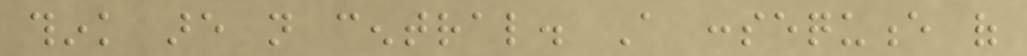think are not central. A consequence of
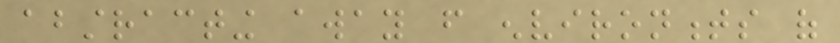abstracting away from environments of
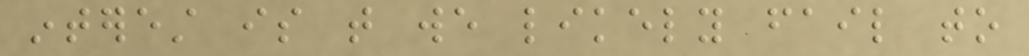interest is that we likely fail to
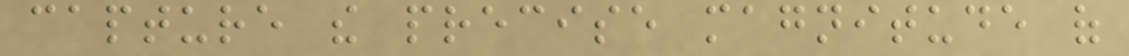capture the precise magnitude of
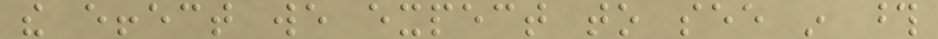the effect we expect to see in those
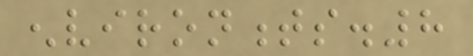environments.8
